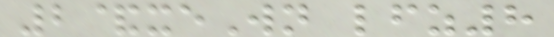2&xeWn lfz8
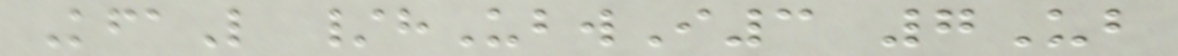KfaL /hUbwI3 7Ub
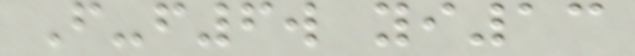F-f6w yi13
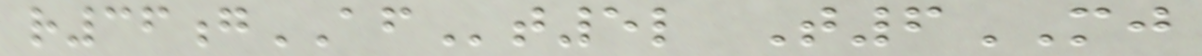r36gAFt5l T6MJ
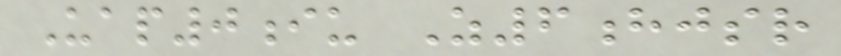Uap0iu Z6hjsr
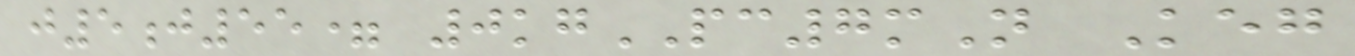j5j55= 0kgPC7mN Keg
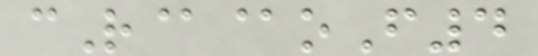cR@@oF4
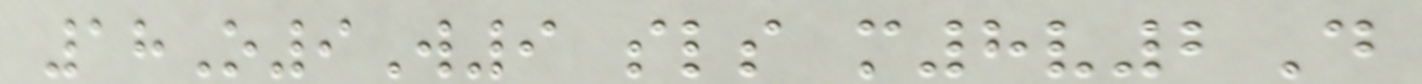18O9W9 sls m8v2D
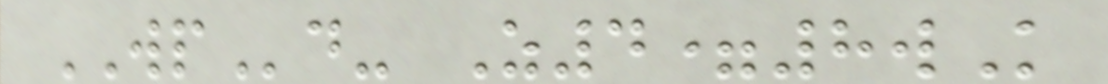WPd- Z4=8wK
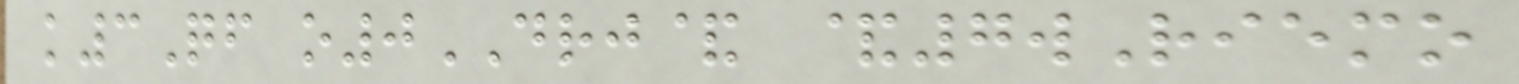k3Qf o0DRJ& &7wRiemo
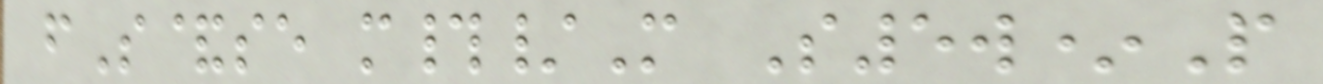fS&se m#/M S5w*P
